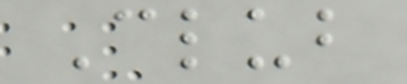Club
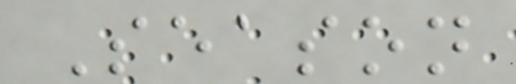Season
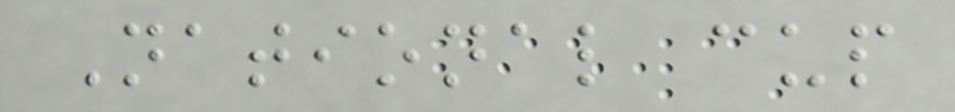National cup
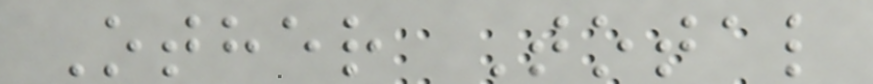Other Total
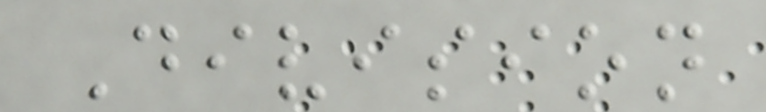Division
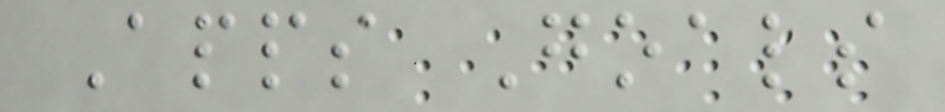Apps Goals
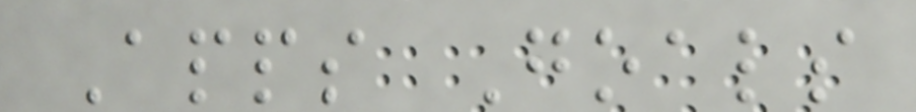Apps Goals
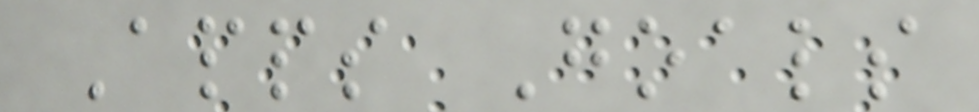Apps Goals
